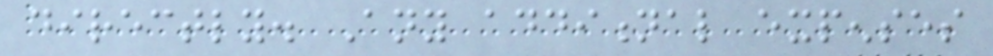directly. Any additional expenses
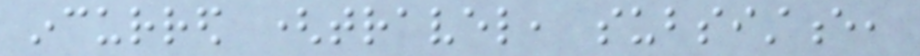incurred (travel, subsistence,
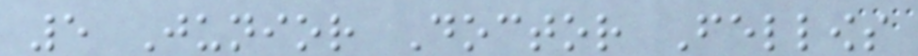5 Junior Doctor Fellows
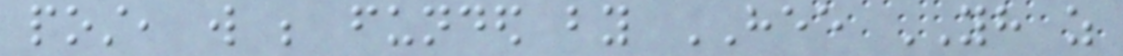post, will be funded by HEE YH as
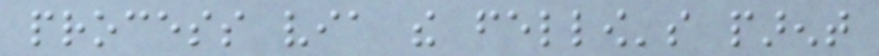process via the fellow's parent
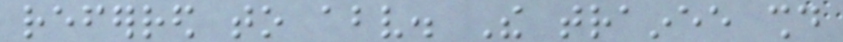referred to above. The trainee should
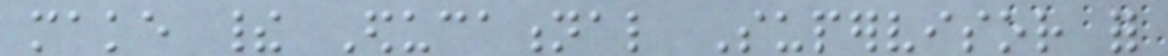make their Educational Supervisor for
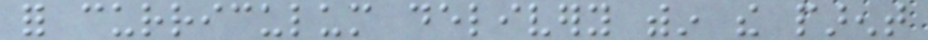for curriculum delivery within the parent
